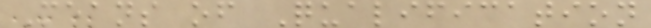Means of Qualification
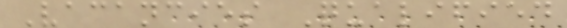Vacancies Qualified
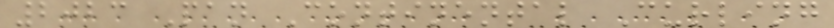2023 Pan Continental Curling
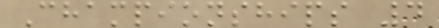Championships 4
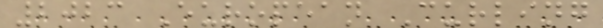2023 European Curling
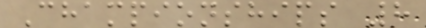Championships 8
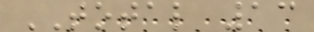TOTAL 13
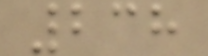238
